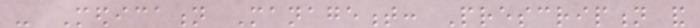- Medication Management: Prescription and
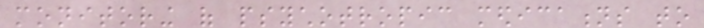monitoring of psychotropic medications to
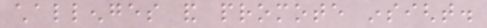challenges and promote insight.
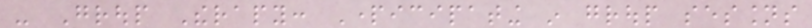- Group Therapy: Participating in group sessions
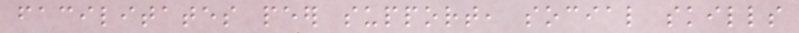facilitates peer support, social skills
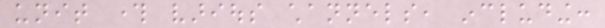unit through various channels, including:
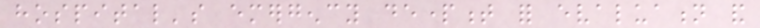hospital's emergency department for evaluation and
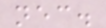necessary.
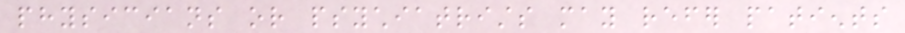physicians or psychiatrists may refer patients
